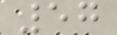57
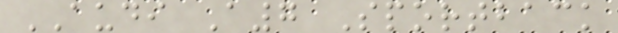AUDI A7 Sportback
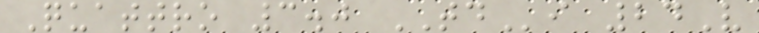Quattro 3.0 TDi 24V
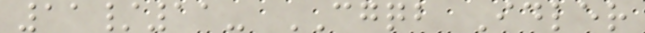11/11- CGQB Idler
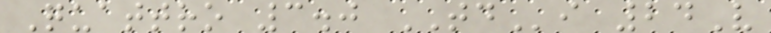Quattro 3.0 TDi 24V
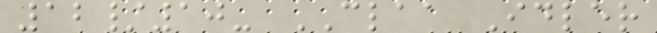12/10- CLAA Idler
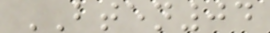BTEN04
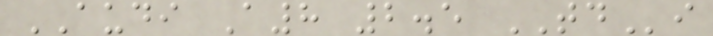AUDI A8 2.5 TDi
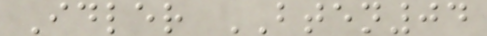Idler BTEN04
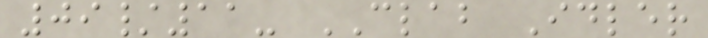09/11- CLAB Idler
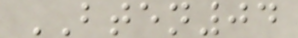BTEN04
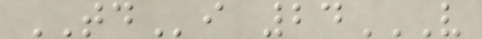TDi 24V
